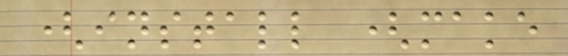(install (make
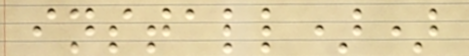install))
